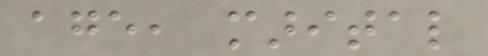age, marital
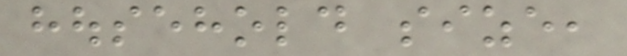household size,
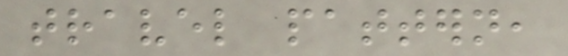travel pattern,
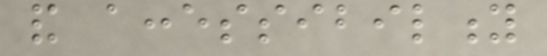and accessibility
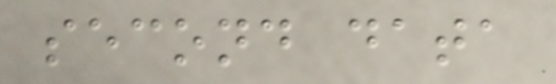second data
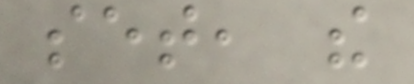set, the
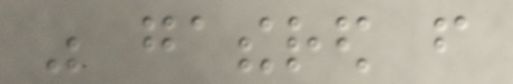was gathered from
